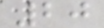20
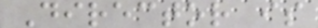Director is
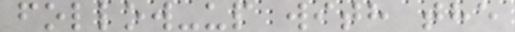follow-up with the
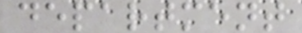department
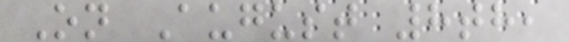On August 8th,
